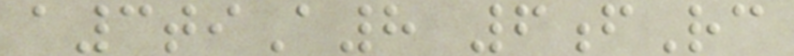a3tiA8 6fRc
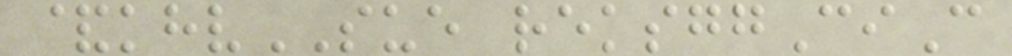&khvSUE reksggCiC
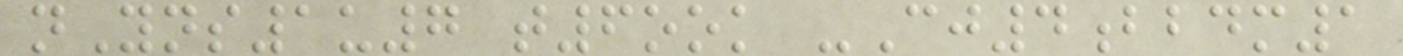nYns1u7 t6ook -Cj4bbdm1
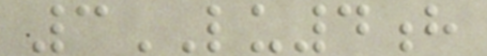3LU4h
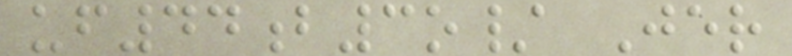uf44b3o/ Jer
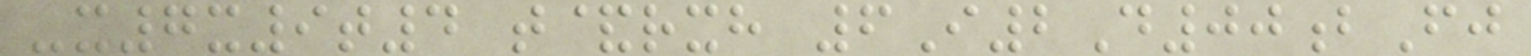-x7x9t4 t&rxh 6I2D00bFj
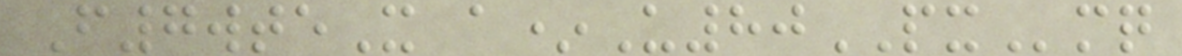F7wteX a*U80PXmq
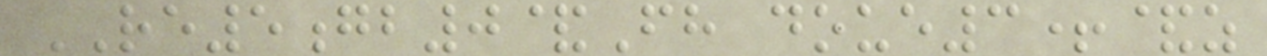RE5gb0&Fh doue3+&z
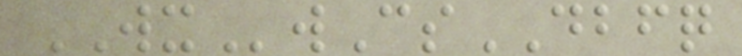WXwCsDBFQ
